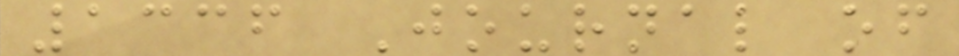1336 Journal of
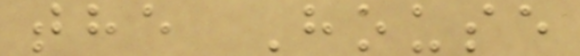the House
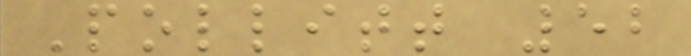Pollitt 52
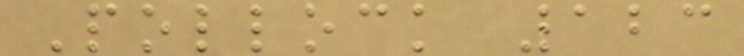Pollock 123
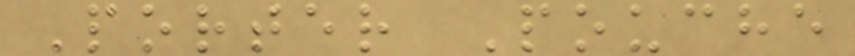Porter Pouche
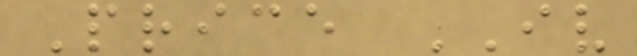Price IV
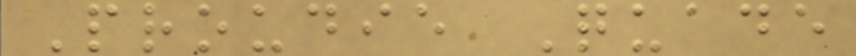Proudie Quade
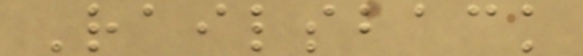Railsback
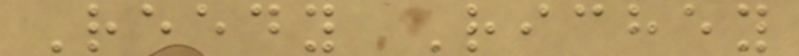Reedy Richey
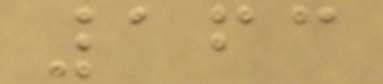163
